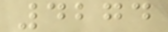4274
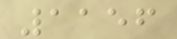1156
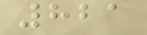821
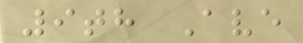9th Ave
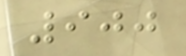900
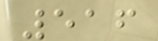516
